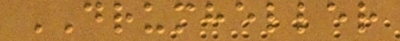DRUMHELLER
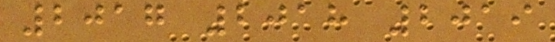2017 2018 2019
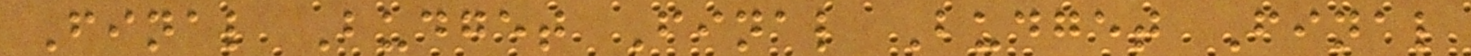Final Budget Final Budget Final
